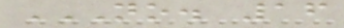NO. 16
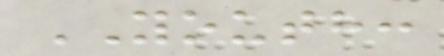YOUTH:
